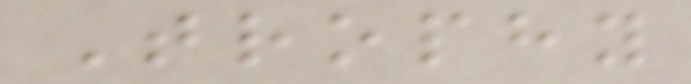Trophy
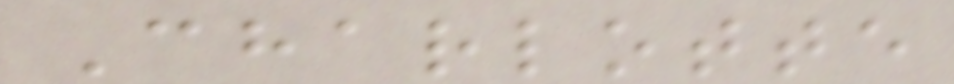Charlotte
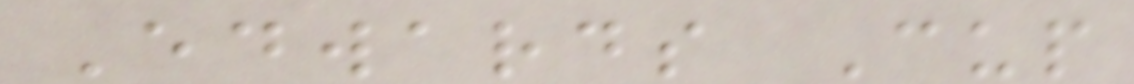Edwards Cup
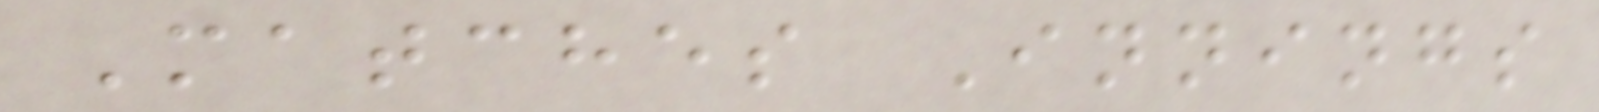Matches Innings
